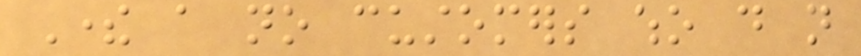There a no customers who do not
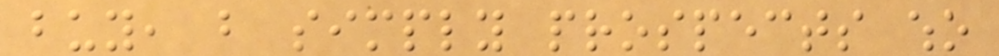buy, but simply prospects who
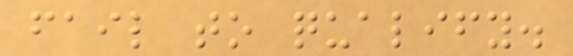fail to qualify.
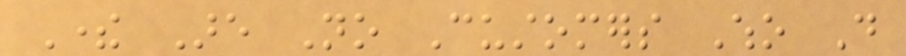There Are No Customers Who Do
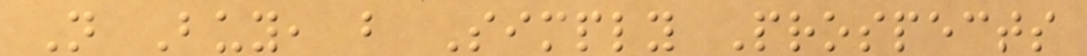Not Buy, but Simply Prospects
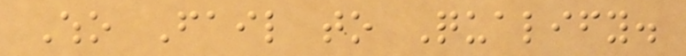Who Fail to Qualify.
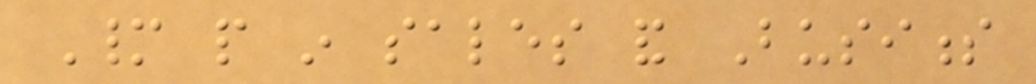Many people in sales and Business
